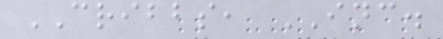CRIBBS, INC.
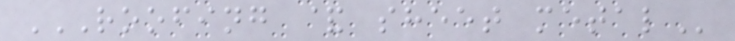ROOFING & SHEET METAL
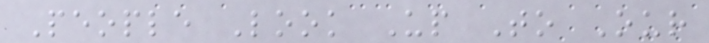People Look Up To Our
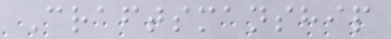Craftsmanship
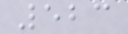523
